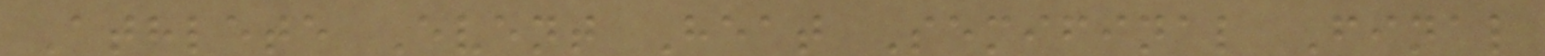Athlete Event Heat Semifinal Final
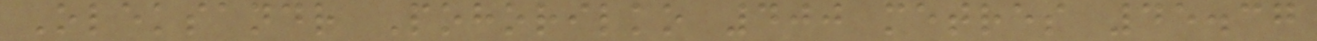Oleksandr Pohorilko 400 metres 45.37
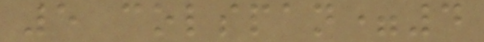5 colspan=4
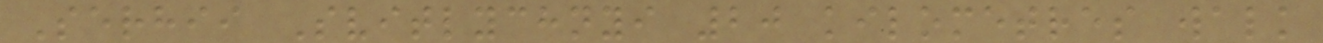Serhii Svitlychnyi 20 kilometres walk
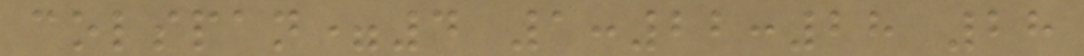colspan=4 1:22:28 28
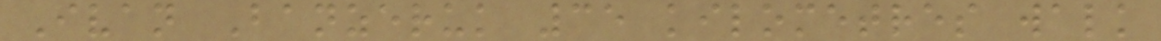Ivan Banzeruk 35 kilometres walk
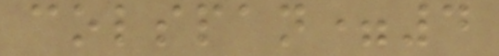colspan=4
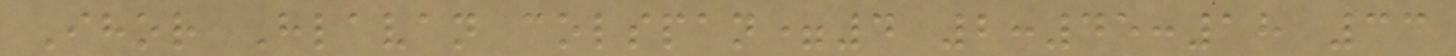Ihor Hlavan colspan=4 2:45:18 33
